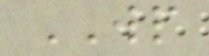WP
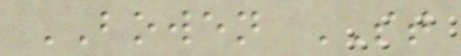BOWEN ST
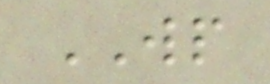WP
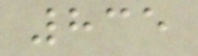835
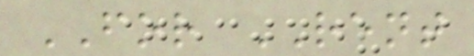FOR RENT
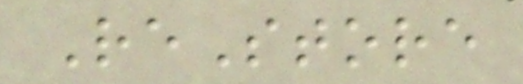ReStore
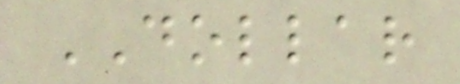DOLLAR
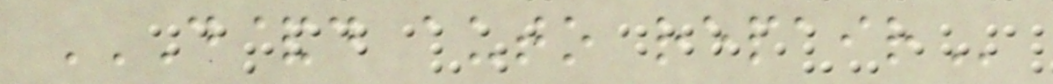D&D AUTO REPAIR
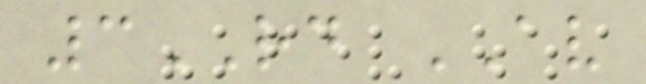3RD AV
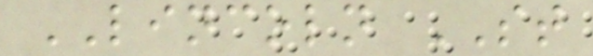LINCOLN ST
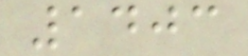1403
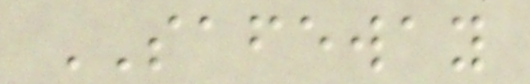SAFEWAY
